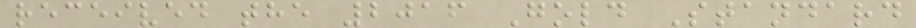received the 2016 Gold Standard
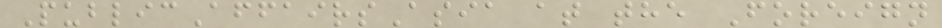PublicAffairsAsia at the Foreign
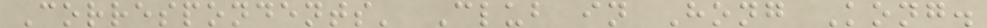Correspondents' Club in Hong Kong.
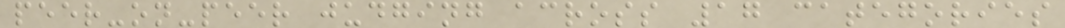peer-on-peer judging across 17 categories
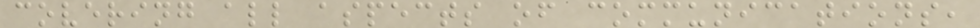covering all aspects of communications,
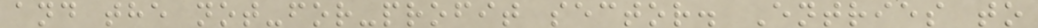and the not-for-profit sector. Entries to
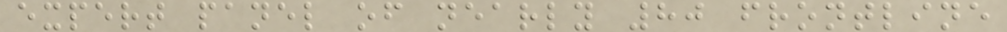expert panel of nearly 80 frontline
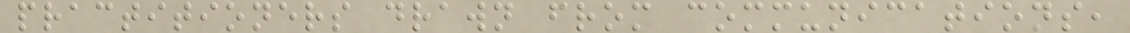practitioners drawn from communications,
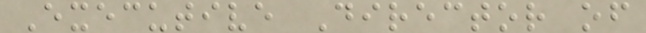Executive Director of
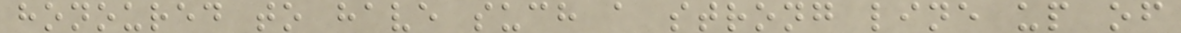honoured to have such a strong line up of
